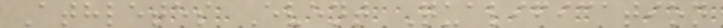Athletes Event Qualification
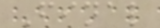Final
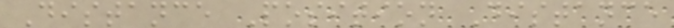Distance Position Distance
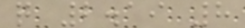q 2.19 8
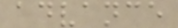advance
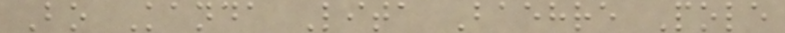Bo Kanda Lita Baehre Pole
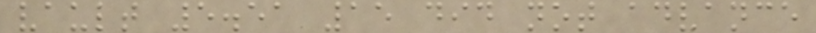vault 5.51 15 did not advance
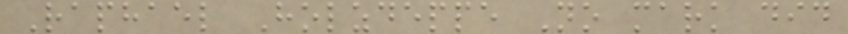Raphael Holzdeppe No mark did
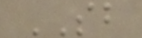SB
